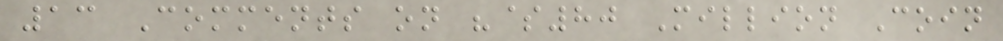13 Comments on "$80 Million Coin
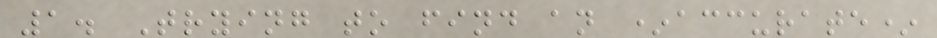1. Trying to find an *accurate*
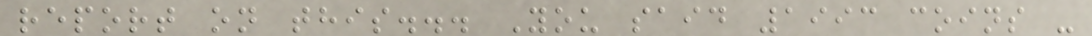report on this... You said 1993 coins -
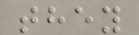they
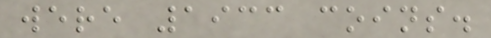were 1933 coins.
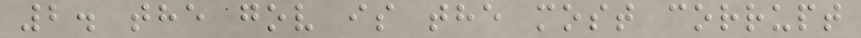2. the gov is the most corrupt
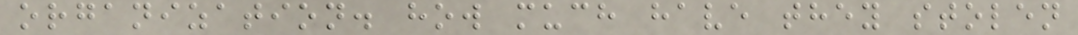organization. how much have they stolen
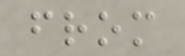from
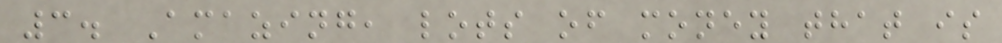3. Amazing, lots of money that is
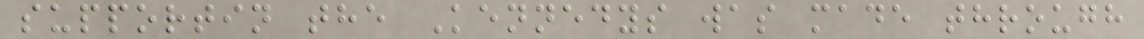supportin the Kennedys was made through
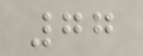77
